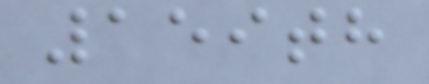159th
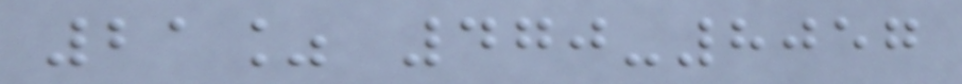21% 470-8057
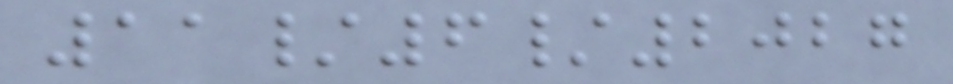11/6/2027
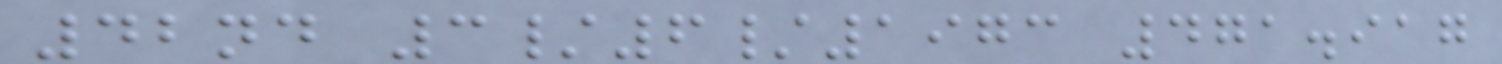42nd 3/6/1973 471.917
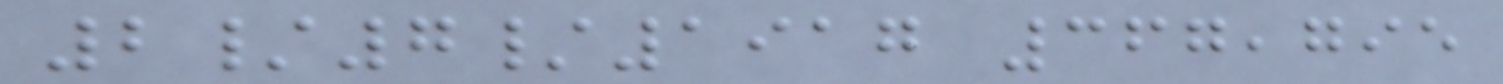2/7/1917 367,795
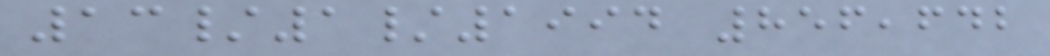13/1/1994 856,642
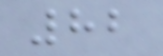82
